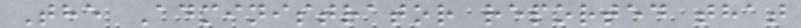The Administrator reported that
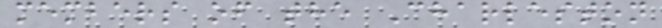members of the Charleston
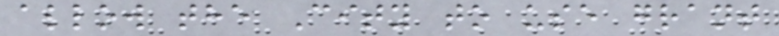allow the City to use grant
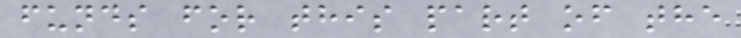funds for this part of the
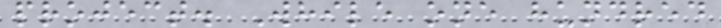project. While one hundred
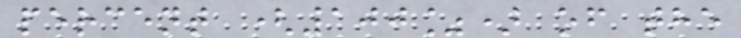percent (100%) of the
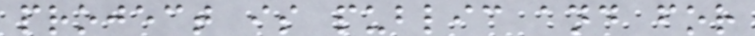project is public and for
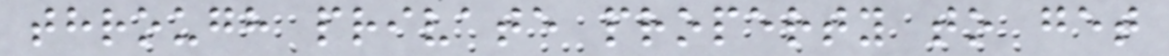through private property to get
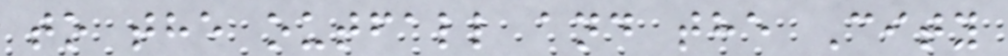to the outfall and the City
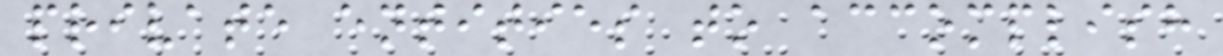private entities to accomplish
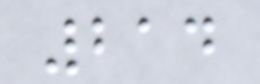214
